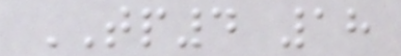TP4 18
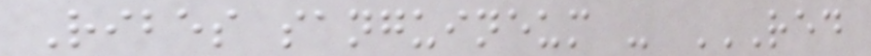Ribes sanguineum - RED
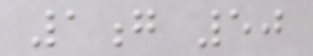1g 50
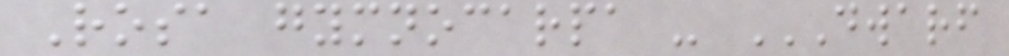Rosa gymnocarpa - DWARF
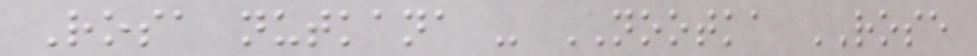Rosa nutkana - NOOTKA ROSE
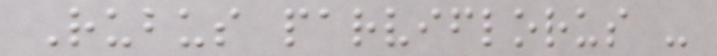Rubus parviflorus -
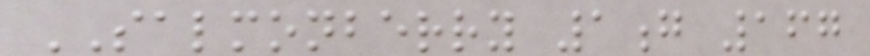SALMONBERRY 1g 167
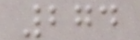274
